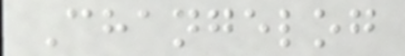Changelog
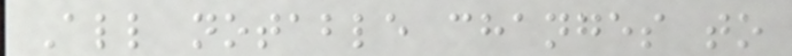All notable changes to
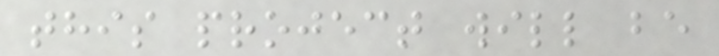this project will be
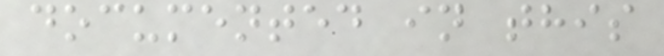documented in this
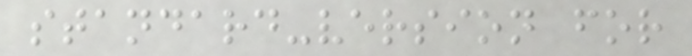standard-version for
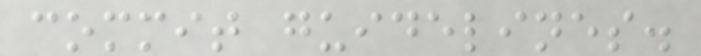commit guidelines.
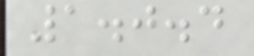1.0.4
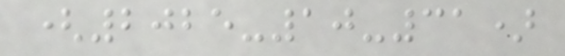(2025-10-31)
